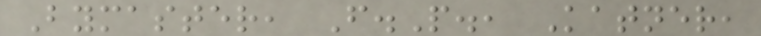Bymaster, F.P., Katner,
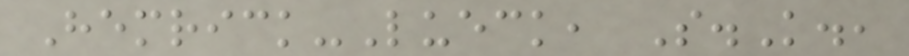Hemrick-Lueck, S.K.,
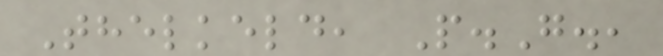Thelkeld, P.G.,
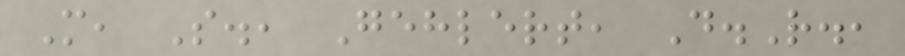M, S., Gehlert, D.R.,
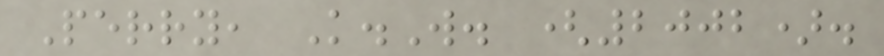Perry, K.W. (2002).
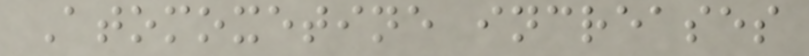Atomoxetine increases
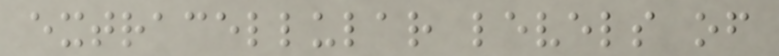extracellular levels of
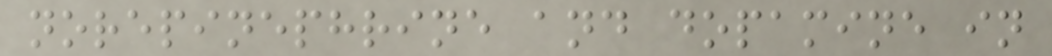norepinephrine and dopamine in
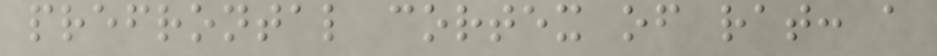prefrontal cortex of rat: a
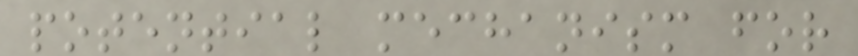potential mechanism for
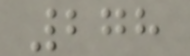278
